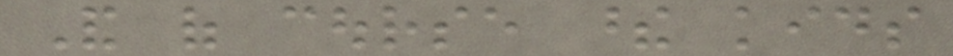And of course these kids
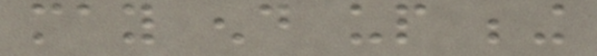may end up being
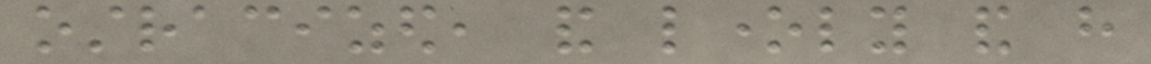ostracized, and lonely and have
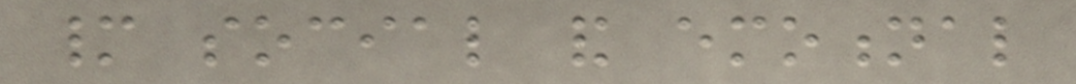many social and emotional
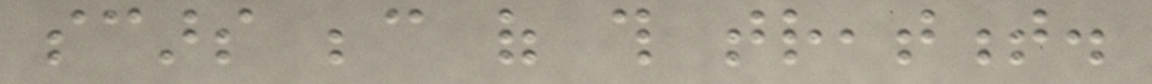scars because of this treatment.
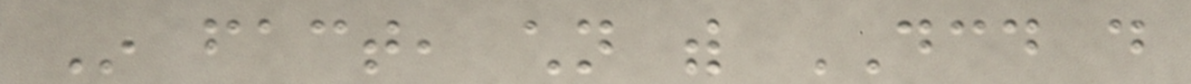In fact, children with DCD do
